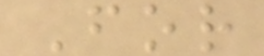For
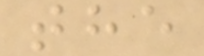the
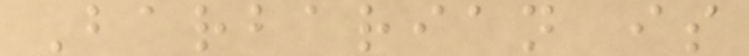Barbarian is
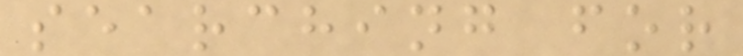searching for
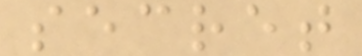secret
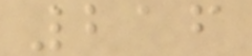216
